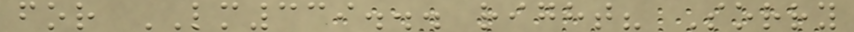for LM339... right? Sorry
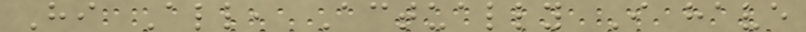Hi All, Actually I have
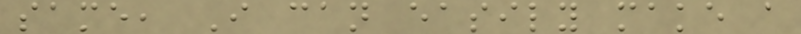same, I can easily make a
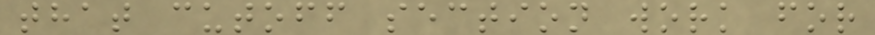that cutoff section work for
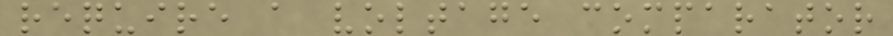require a voltage comparator
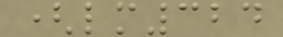(lm324
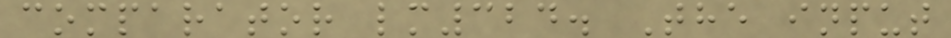comparator lm324. The input
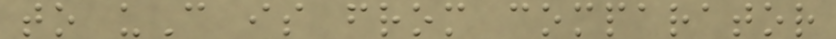to uC is from comparator
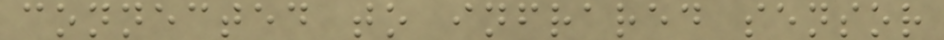connected to infrared sensor
